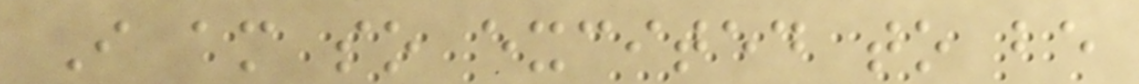I am so excited to be
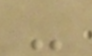-
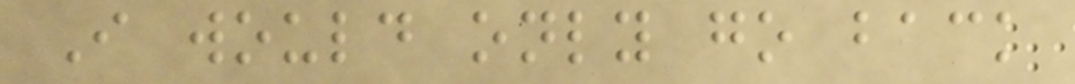I would only go back
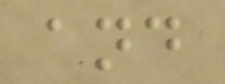and
